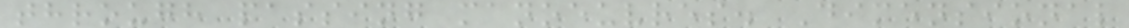through passing manoeuvres. Dimensional
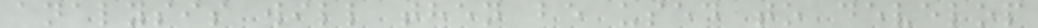analysis will then be used to develop
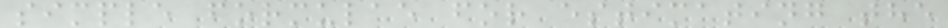simple formulae for estimating the
